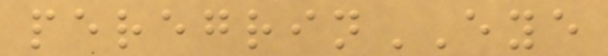peregrinEYE
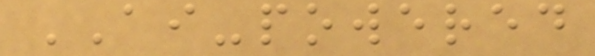AI-powered
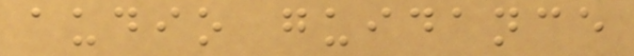audio guidance
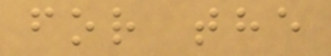for the
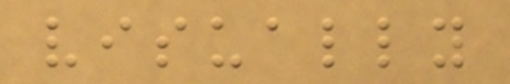visually
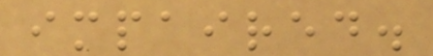impaired.
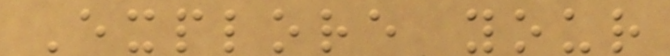Explore your
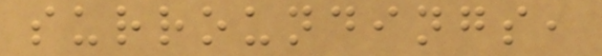surroundings,
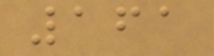161
